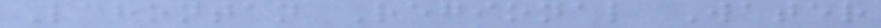Lahontan Regional Water
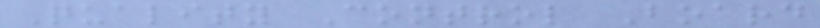Quality Control Board
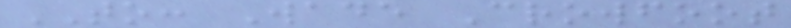TO: Wade Crowfoot
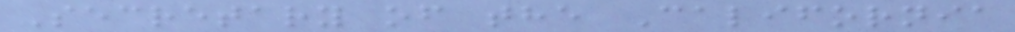Secretary of the California
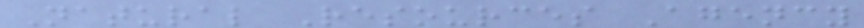Natural Resources Agency
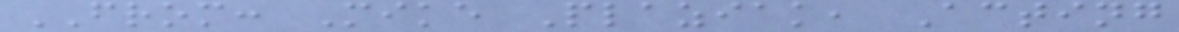FROM: Mike Plaziak, Acting
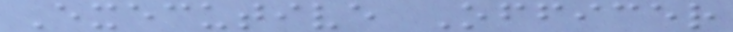Executive Officer
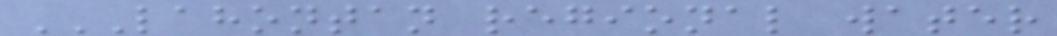LAHONTAN REGIONAL WATER
